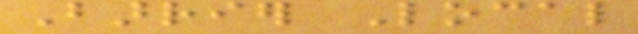Barrier Local
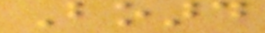Board
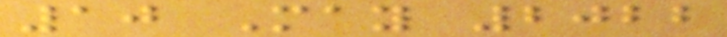10 May 2022
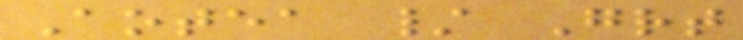Aotea / Great
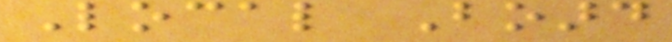Local Board
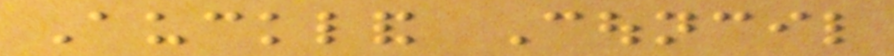Auckland Council
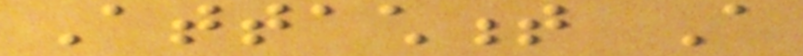Attachment A
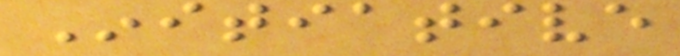Initiative
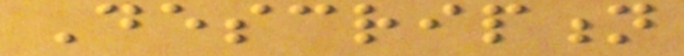Description
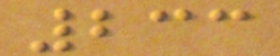233
